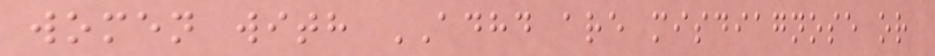women with ADHD are misdiagnose or
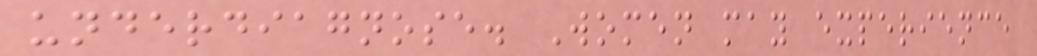underdiagnose. Women may experience
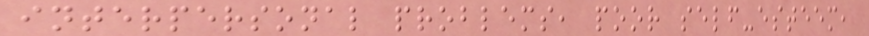interpersonal problems, poor self-esteem,
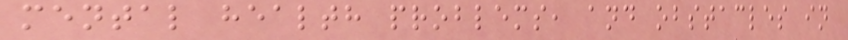mental health problems, and obstacles in
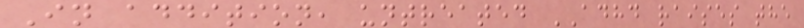In addition, untreated ADHD raises the
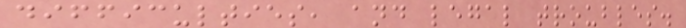difficulties, and legal troubles.
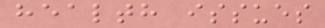health issues
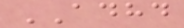ADHD
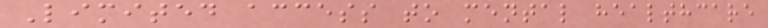Limited access to mental healthcare
